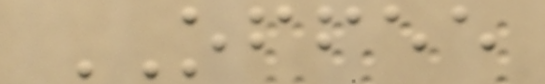OFFEE
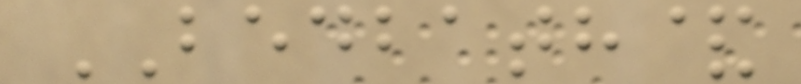BEDBATH&
